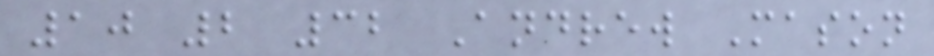10 2 32 Andrew Mason
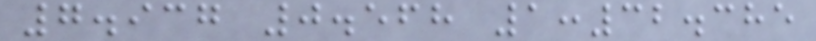7.937 0.568 1:32.385
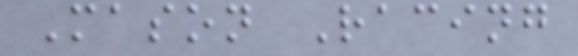Mason Racing
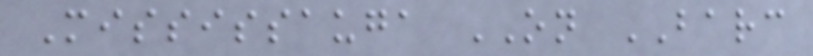Mississauga ON BARC
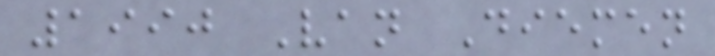1990 Van Diemen
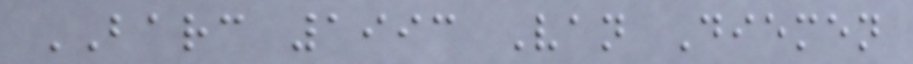BARC 1993 Van Diemen
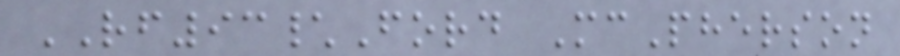RF93\Ford McPherson
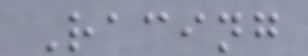Racing
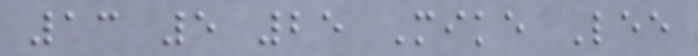13 5 25 Mike Lee
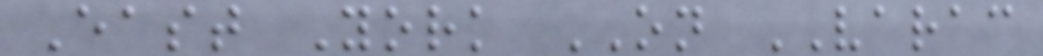East York ON VARAC
